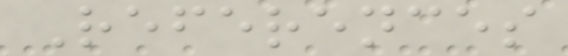References
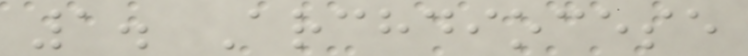1. Archdiocese
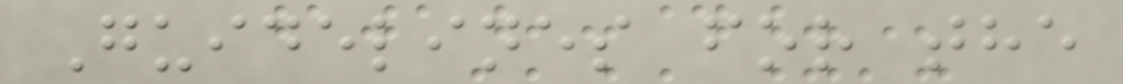Guidelines for the
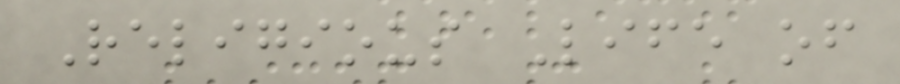Religious Life of
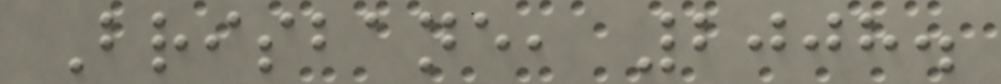Brisbane, 2008.
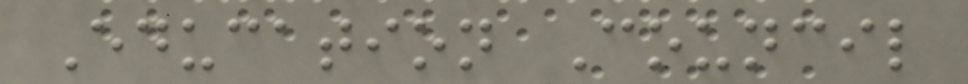Education Council
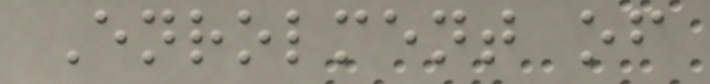Enrolment of
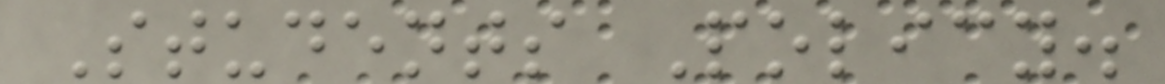Students Policy.
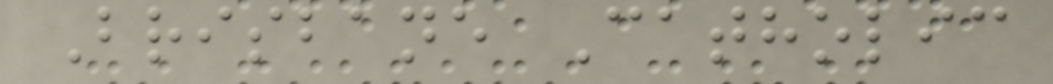Brisbane Catholic
